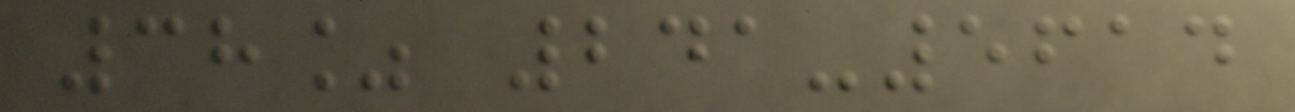38% 241-5614
